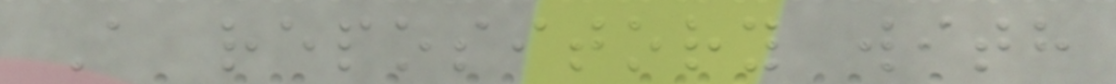A repository with
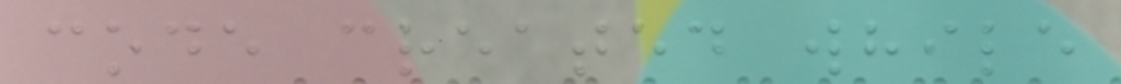code created while
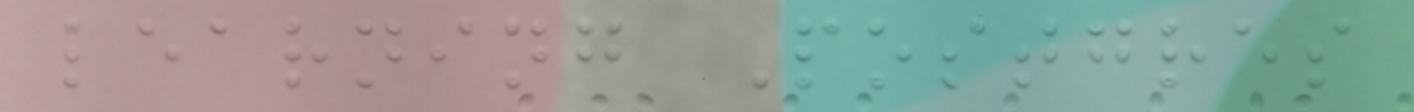learning Postgres
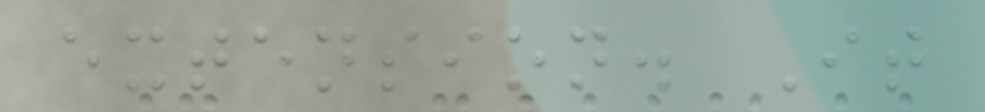extension. It
